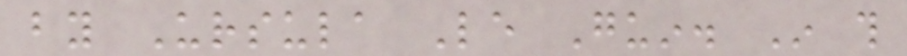by Ursula Le Guin. In this
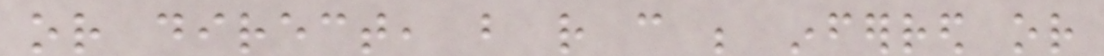or direct, but rather can be inferred or
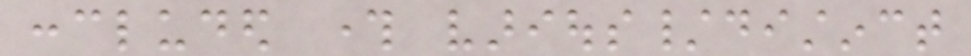concluded through various/distinct
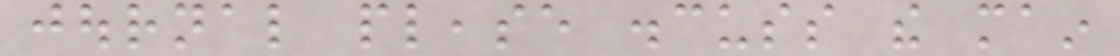journal please discuss the main
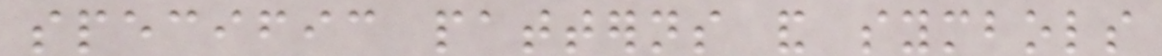specific patterns and symbols
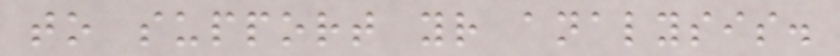to support your analysis.
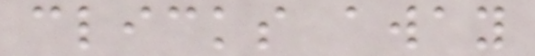clicks away
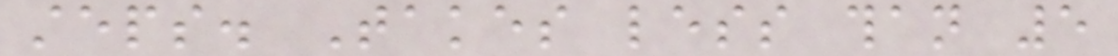steps. Takes less than 5
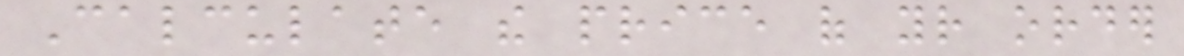Calculate the price of your order
